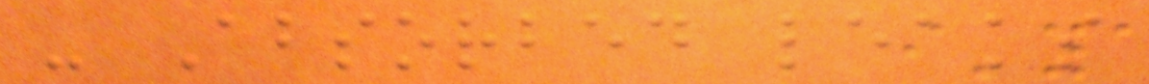- Absorbed leaks
